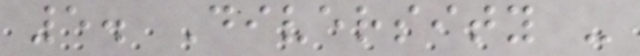5. Diversity -
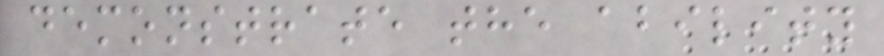demonstrate the ability
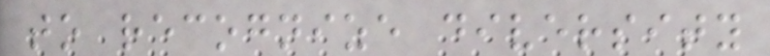to recognize diversity
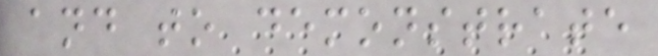and to demonstrate
